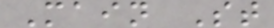Main St
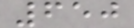650
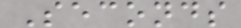Seconds
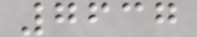7637
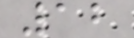12
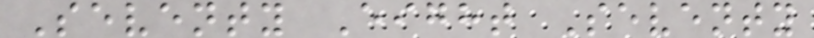Seventy Eight Seventy
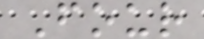Four
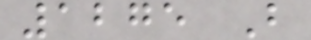1275 B
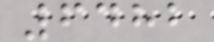6482
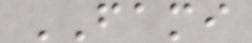FAMI
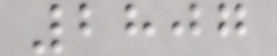2807
